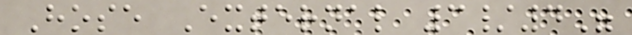Hose External 3/4"
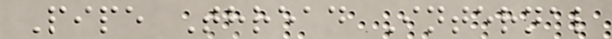Pipe Thread Internal
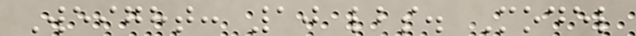Weight: 10 lbs. Model
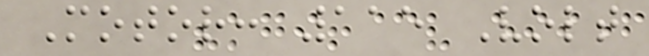Motor: 115 Volt
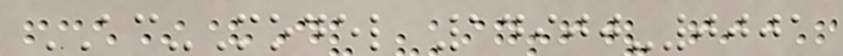AC-Model 14900-0001
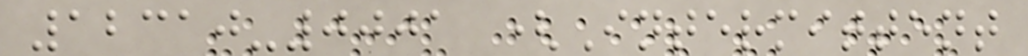12310-0001 (Intermittent
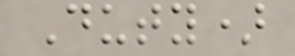Duty)
